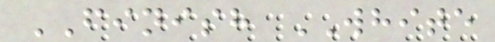FINISH WHITE
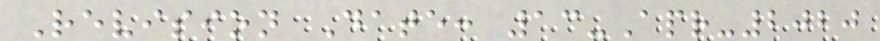Revision Date: 13-Apr-2020
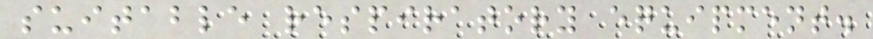suitable respiratory equipment.
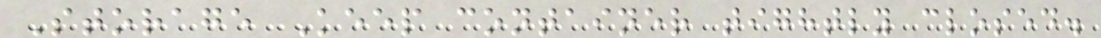Storage Keep container tightly closed.
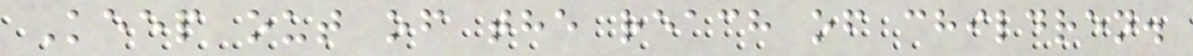Keep out of the reach of children.
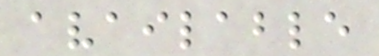available
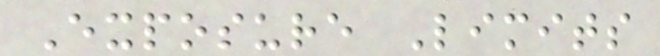Exposure Limits
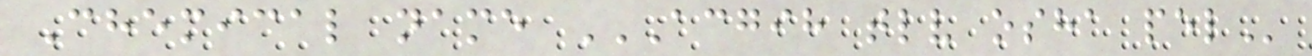Chemical name ACGIH TLV OSHA PEL
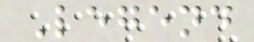Legend
